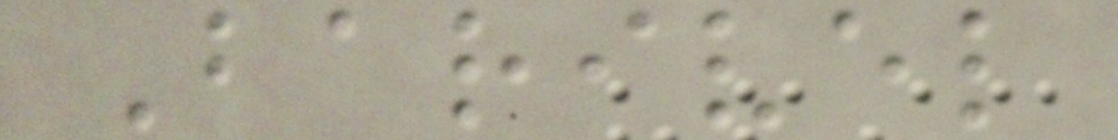Barivel
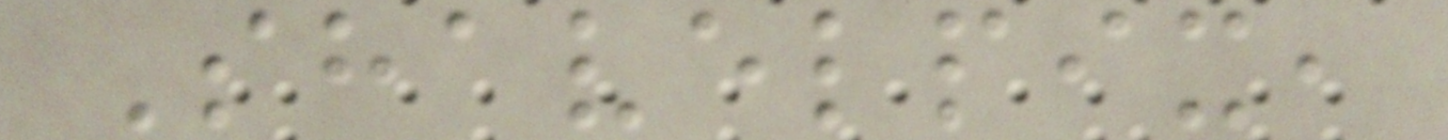Shavelpix,
